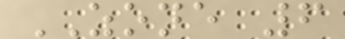ZONE 6
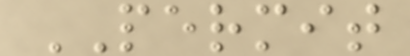PERMIT
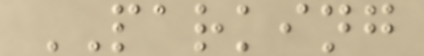PARKING
